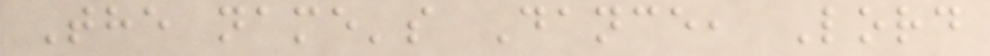The name's Dance, Lord
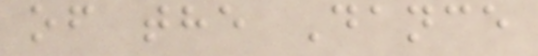of the Dance
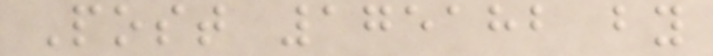Post 175182 by
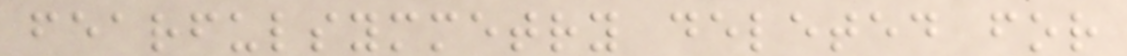fearfulsymmetry deleted for
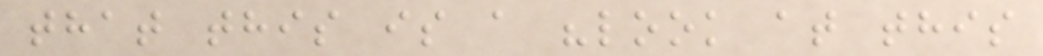that this is a "look at this
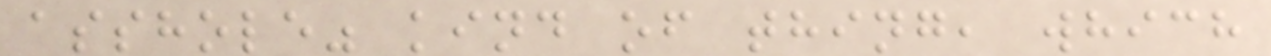asshole" kind of thing, which
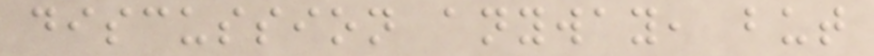discussion anyway, but
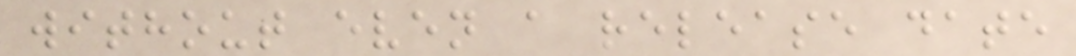without even a release date
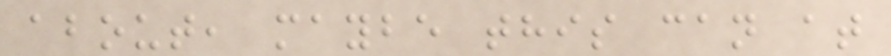about, maybe this can at
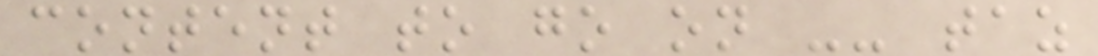content to go on -- taz
